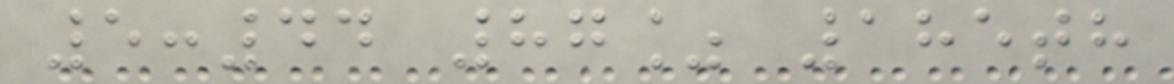5:44 87% 185th
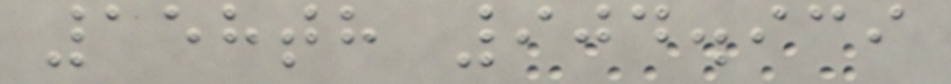158th 904.939
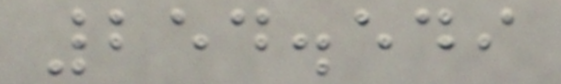254.549
